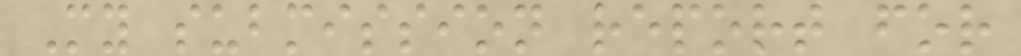My submission report for
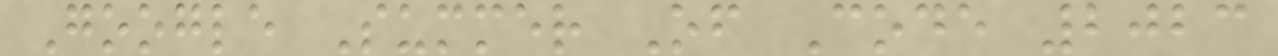Google Summer Of Code 2023
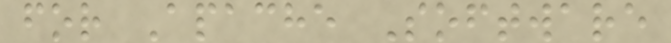for Apache Software
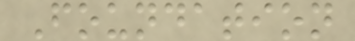Foundation
